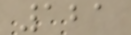121
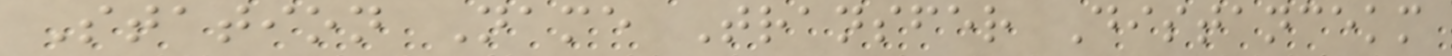Station Name Transfer Distancekm
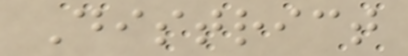District
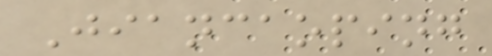Jiancaoping
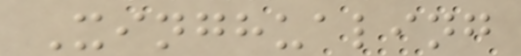Xinghualing
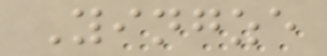Yingze
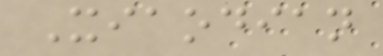Xiaodian
